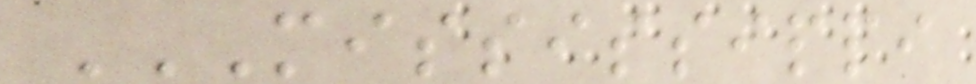MISSISSIPPI
